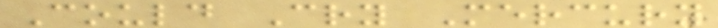Could Cry Mercury
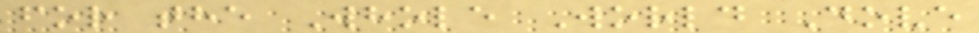for the Whole World Dove
